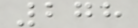278
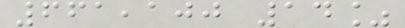661,100 14%
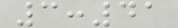3:41
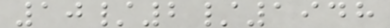10/2/1948
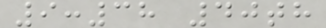9:38 40th
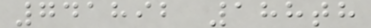741892 188th
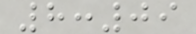8:09
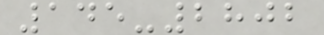145-2802
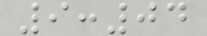9:04
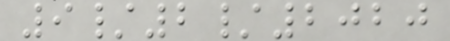9/2/2020
